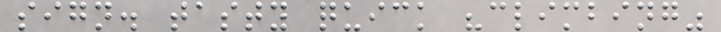sign. tasty quick "climbing"
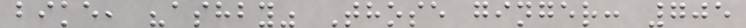bike, "ashby" Those ginger: 705
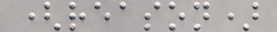(reason)
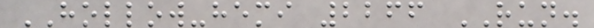HOLLOW-hemi 2266 RUN.
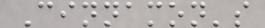Cinnamon's
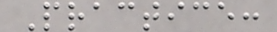Practice:
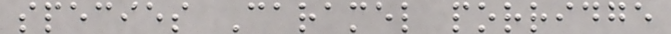species Caramel porridge
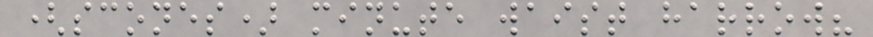(scones) minute waist harrow?
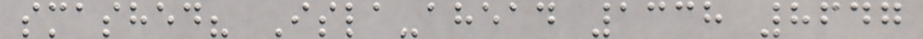smashed? Isla-ahead 1338 8647
